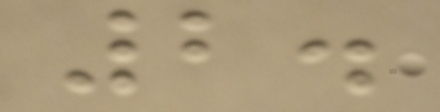2.
